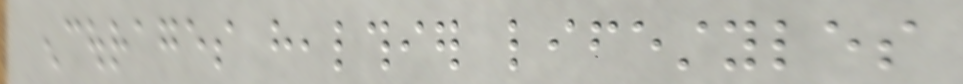encourages healthier lifestyles
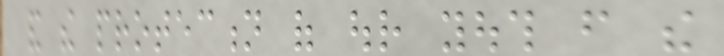and the protection of our youth from the
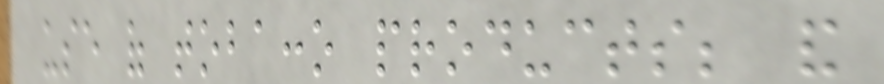use of tobacco products; and
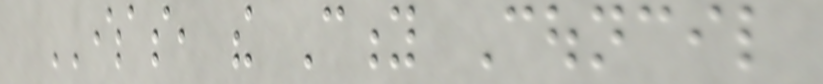WHEREAS, the City Council
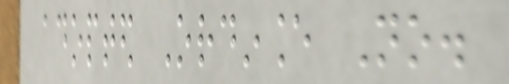adopted Ordinance No.
